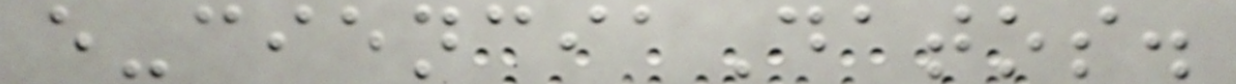e-cienciaDatos.
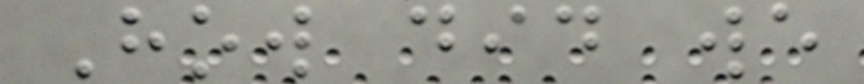How did we
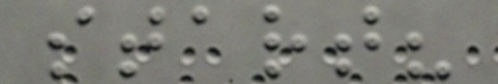start?
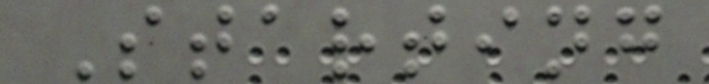Starting
